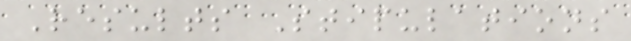Results Stipulations
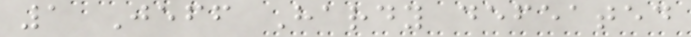1 Jeff Hardy defeated
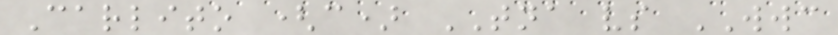Carlito (c) TNA vs WWC
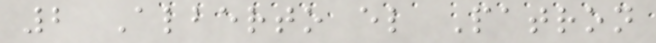2 Alberto el Patron
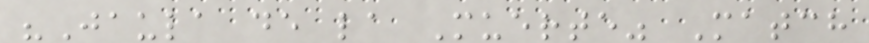"Jaula de la Muerte" Match
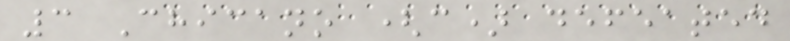3 Chicano (c) defeated
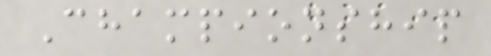Championship
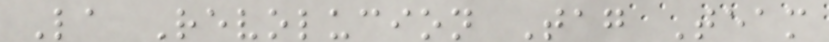La Revolucion Tag Team
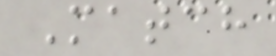Match
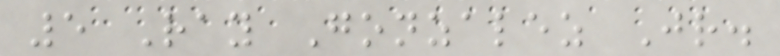5 Ray Gonzalez Jr.
